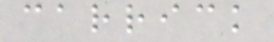carrick
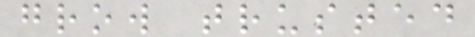grow trusted
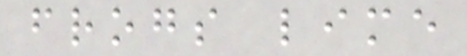frogs lime
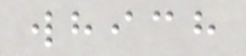which
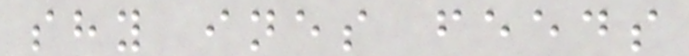shy ines feeds
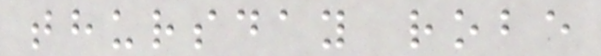thursday robe
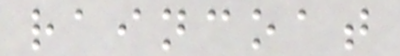raincoat
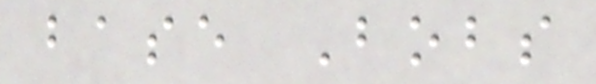base Bobs
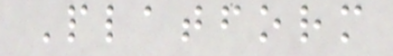Platform
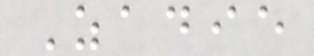Zadie
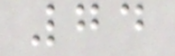74
